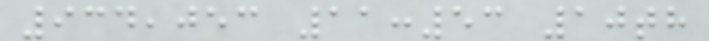934,053 11:53 10th
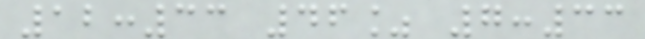12:33 46% 7:33
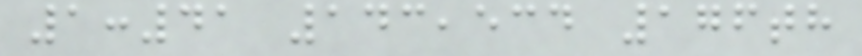1:41 143,534 176th
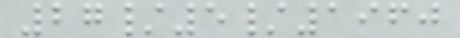27/5/1960
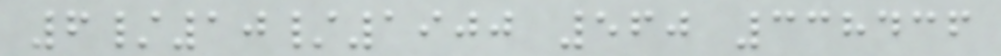6/10/1900 560 338436
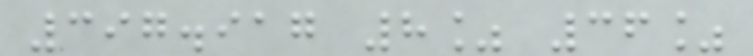397.917 8% 36%
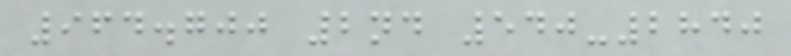964.700 2nd 540-2840
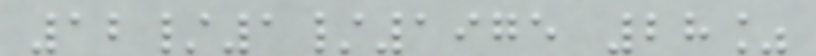12/1/1975 28%
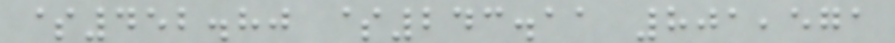$452.80 $243.11 801,571
